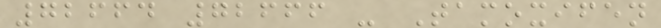72664 72666 - Tamoxifen
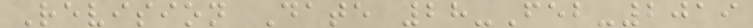Revision Date 28-Feb-2019
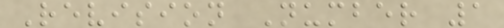Revision Number 1
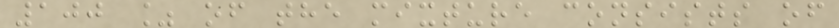100 % of the mixture consists of
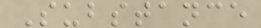Substance
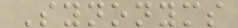Synonyms
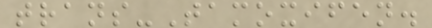trans-Tamoxifen.
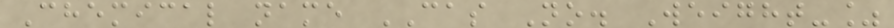Chemical name CAS No. Weight-%
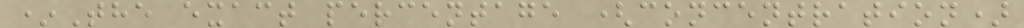*The exact percentage (concentration)
